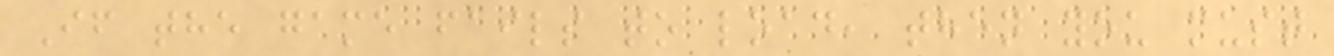If the game fails to load, then you must
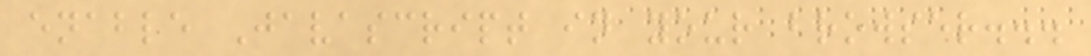enable Javascript in your browser...
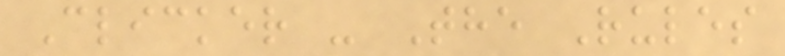Clicker - The Rules
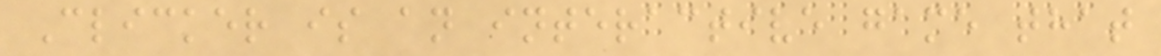Clicker is an interactive game that
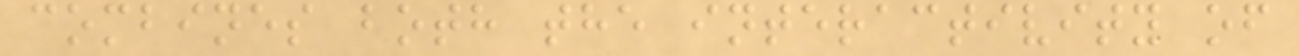combines both the interactivity of
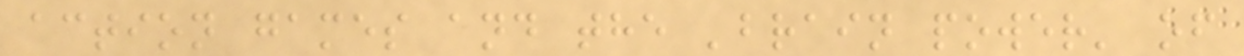action games and the 'brain power' of
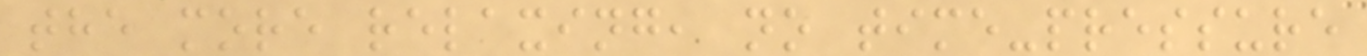the more relaxing, no time-pressure
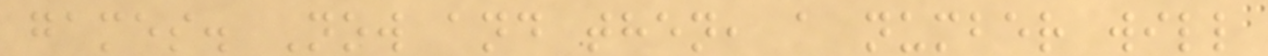games. Now and then, a number will
